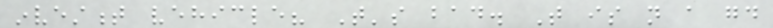investment vehicle? That's bad. That is not a good
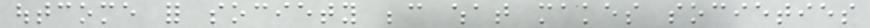outcome for society because what makes societies
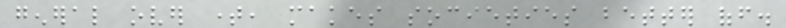general over time, makes societies better off.
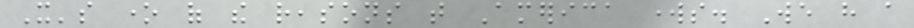It's one of the reasons that America works. We have a
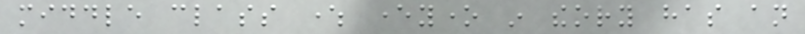middle class where everyone in theory has an
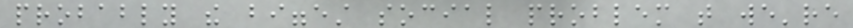probably the biggest social problem that we're
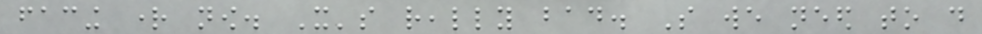facing right now. It's really bad. So we need to do
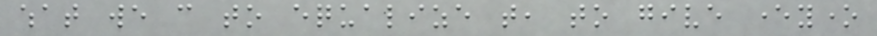what we can to equalize that, to give everyone
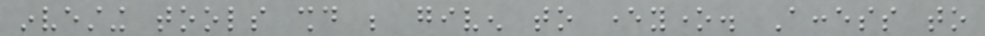investing tools should be given to everyone. Access to
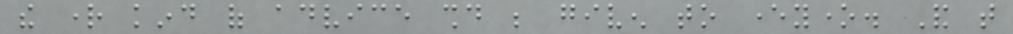the right kind of advice should be given to everyone. And that
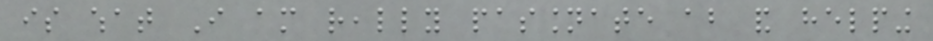is what I am really passionate about and helping
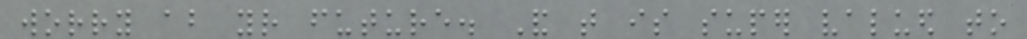worry about your future. And that is super valued to
